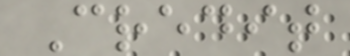Credit
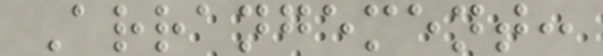Arrangement:
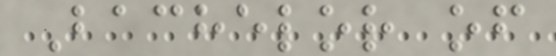Bachelor of
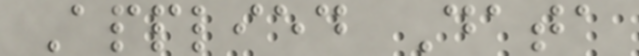Applied Data
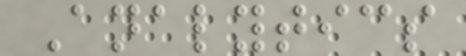Analytics
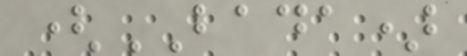(BADA)
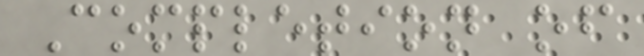Completion of
